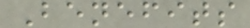Benefits
